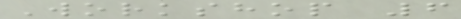Workshop 6
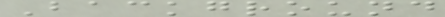Background
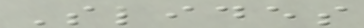Slides
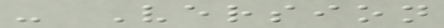- Version
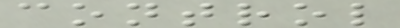control
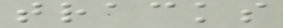tracks
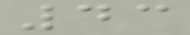43
